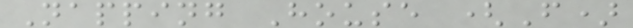Napping House (F)
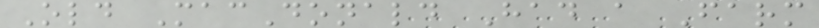Old MacDonald Had a Farm
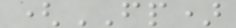(FP)
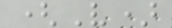(V)
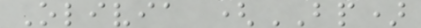Olivia (BP)
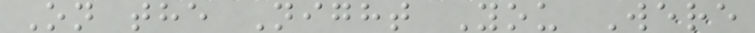On the Night You Were
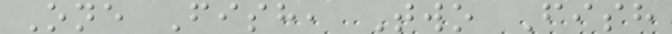One Fish, Two Fish
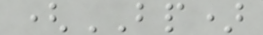(BP)
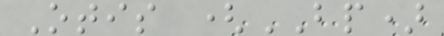Otis (BP)
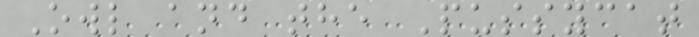Owl and the Pussycat
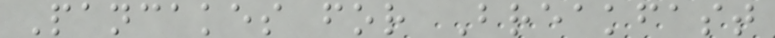Pancakes for Breakfast
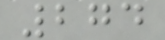274
